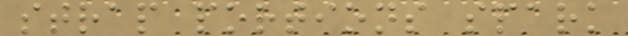strap portions spark
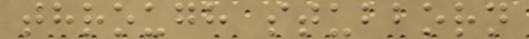through stubborn
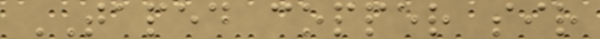TAPED copper sir
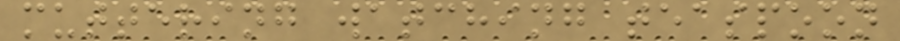muttering watching teaspoon
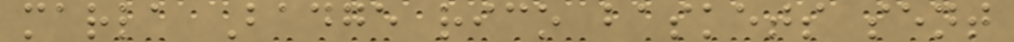marla Badge rico baskets sent
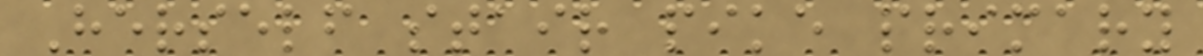Herself stair pike primary
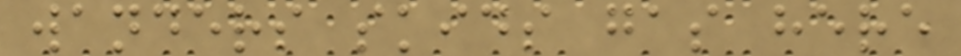wanders skids gas here
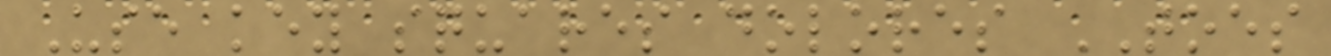Use key squares dolores TOES
